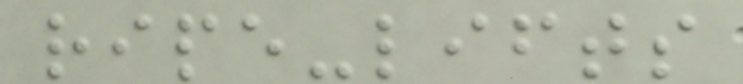ripe-lifts
